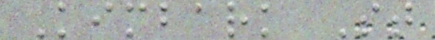Kimbark St
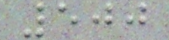500
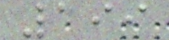199
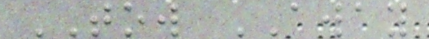TOW AWAY
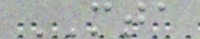MTA
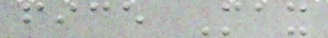fice Max
